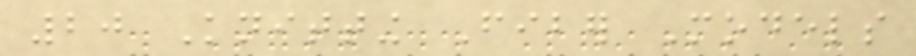20 Knitting Fiber Models
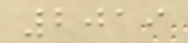2019
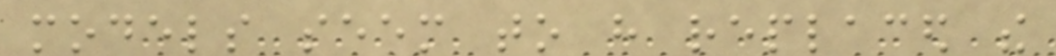models seem to have replaced the
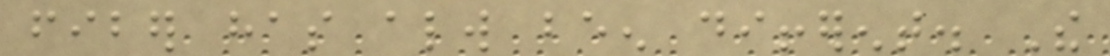fiber has always been different. The
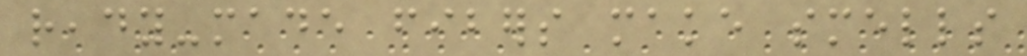ready-made fibers make smells
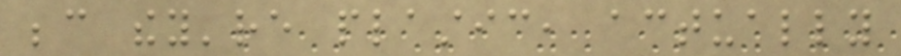because they're plastic, actually
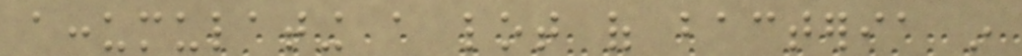accumulating a lot of bacteria in
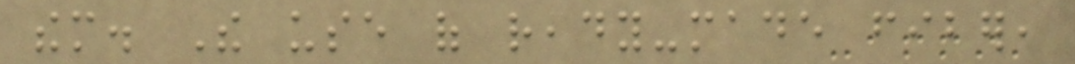them. The use of ready-made fiber,
